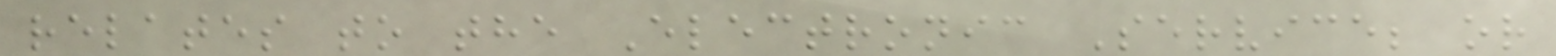relates to the Electronic Service; or
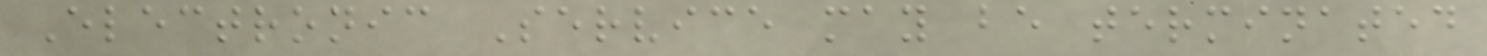Electronic Service may be terminated
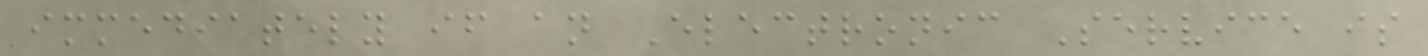immediately if an Electronic Service is
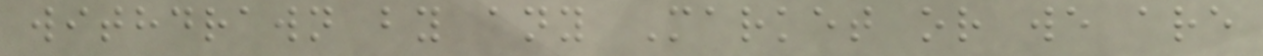withdrawn by any Market or we are
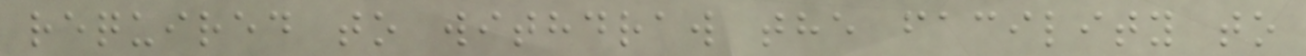required to withdraw the facility to
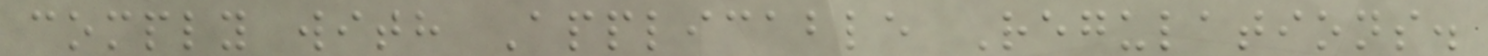comply with Applicable Regulations.
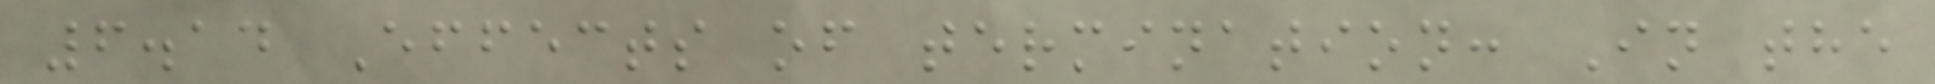6.14 Effects of termination: In the
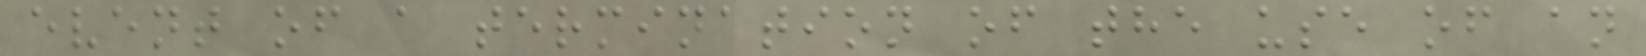event of a termination of the use of an
